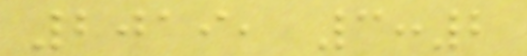2019, 3:2
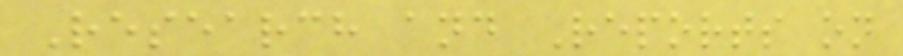Research and Reports on
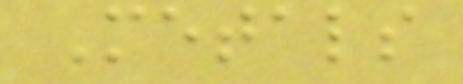Metals
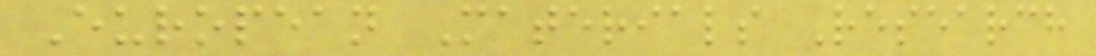European Materials Research
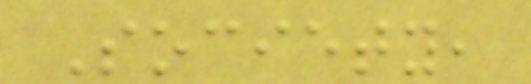Society,
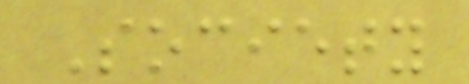Society
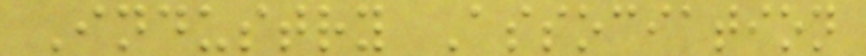Industry Association
